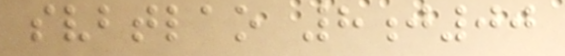svbtlao 8j00
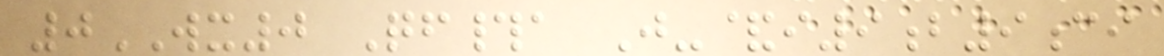0WX0 Qf#a J-&i9b9ci
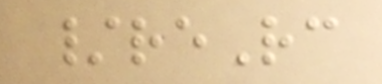/reRc
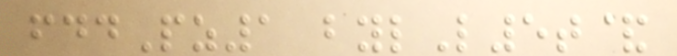fddPz1 bylL5t&
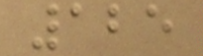125
